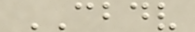CBDV
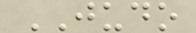JUDO
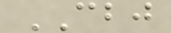CBJ
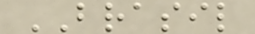BRASIL
